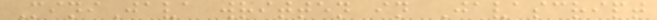MiniJava written in Javascript
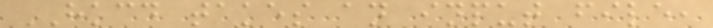HKCD takes an input file,
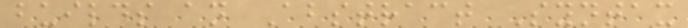builds an Abstract Syntax
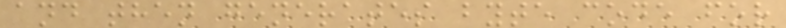and then generates byte code for
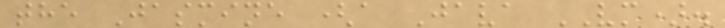the Jasmine (a Java VM).
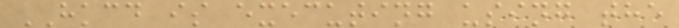HKCD is executing using the
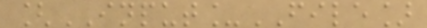[INPUT_FILE]
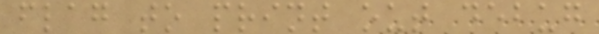flag to print out debug
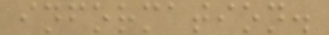information.
